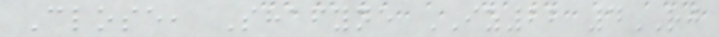Close, Shafyne IZ22 4RJ
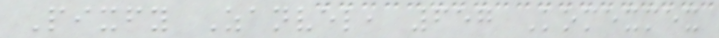Pixfy Zanvel, 657 Komexmex
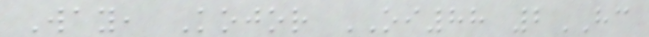Way, Kojor OI88 2HC
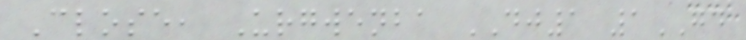Close, Urgwenba DJ1 1GD
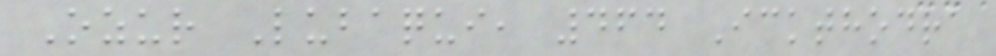Ozur Lubaqui, 464 Ickthodra
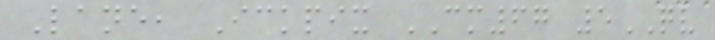Lane, Ickpix CM67 5QV
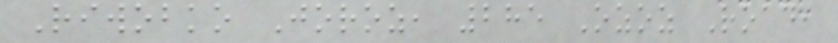Riwobko Joroz, 285 Ozoz Road,
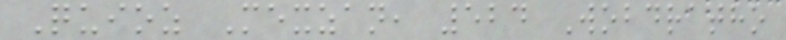Quioz Mexzan, 524 Wobdratho
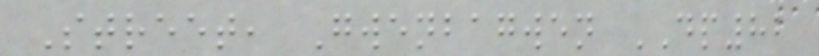Street, Gwenbagwen DP82
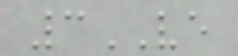3VE
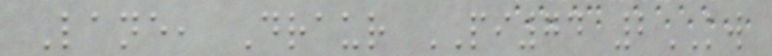Lane, Draur PI74 2KW
